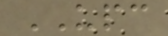UPC
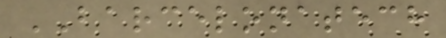BARCELONATECH
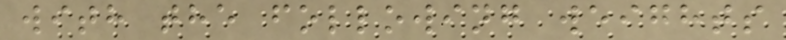with the following weights
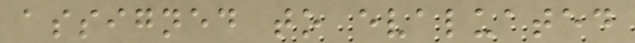assigned to evaluated
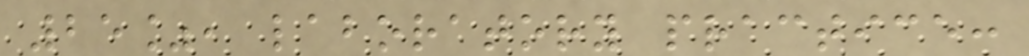25%, laboratory practice:
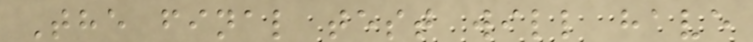The final test will have
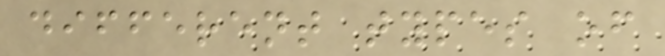different types of
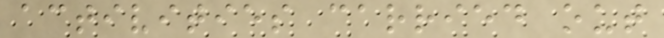activities carried out
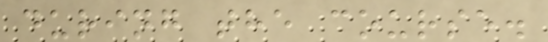during the course.
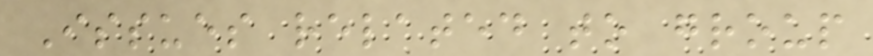Issues related to group
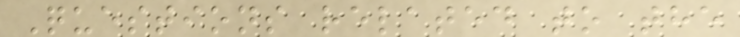Questions related to the
